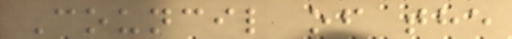Council of the
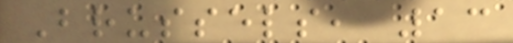Brussels, 13
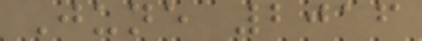June 2016
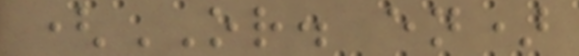(OR. en)
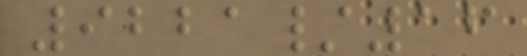9221/16
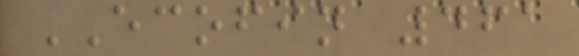ECOFIN 461
